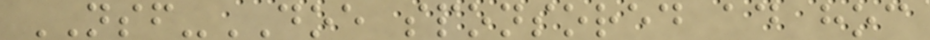NSF-DOE sponsored ad hoc
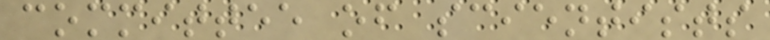committee of scientists
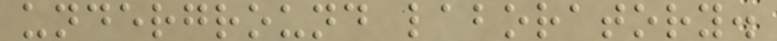underground laboratory.
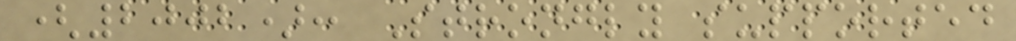(2002): Strongly supported
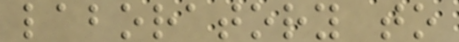laboratory to
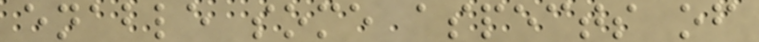enable some aspects of
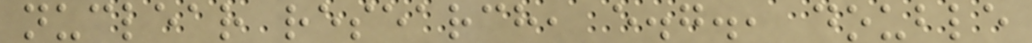nuclear research, e.g., double
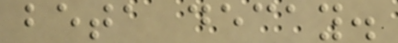beta decay.
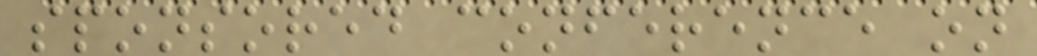sponsored conference on
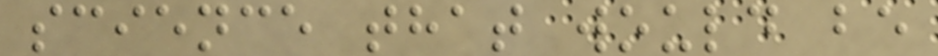science that would be
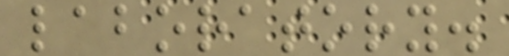laboratory.
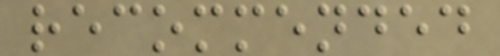recommended
